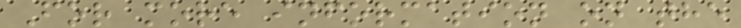For more information on the
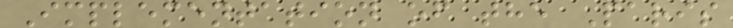Implementation of the Paris
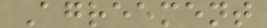Agreement
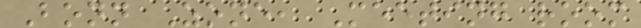Bonn Zone, Meeting room
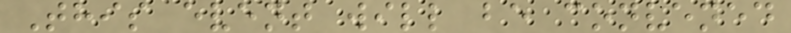This event will be convened
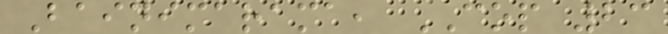Bainimarama, COP 23
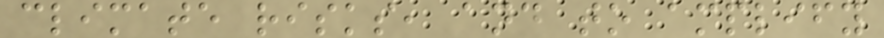climate risks, and to amplify
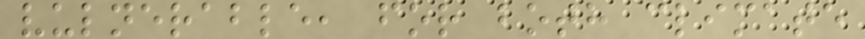vulnerable, for both climate
